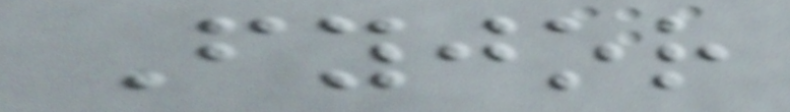Fyjor
